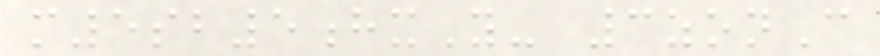m5sb5hxY- 3zonC
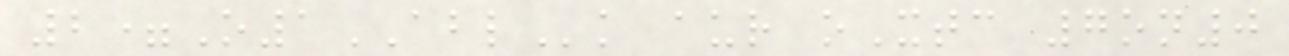2=O1ABLk aur oXtc 7on0
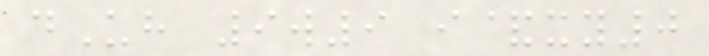dUh 9w9 i&xy0
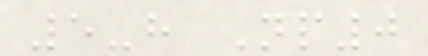5-h Np0
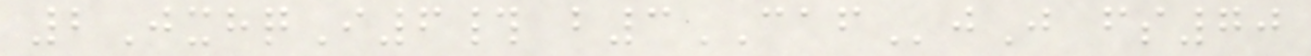2JxhqI6# b3CAFjJ fs70
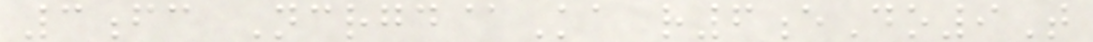3fc Ncrgd@Ka r6eDo9T
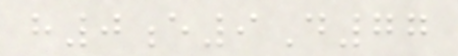h0e9D77
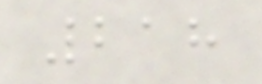218
